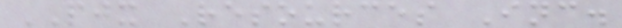PJX Resources Inc.
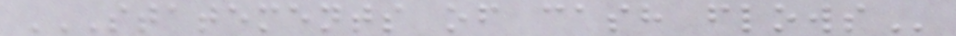STATEMENTS OF CASH FLOWS
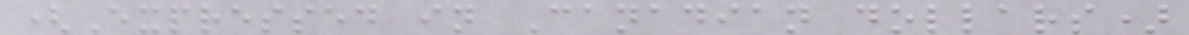(Expressed in Canadian dollars)
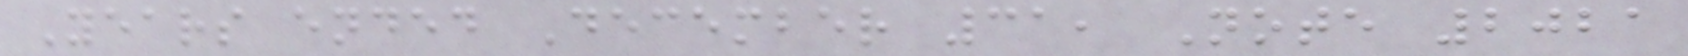Years ended December 31, Note 2021
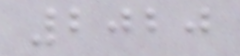2020
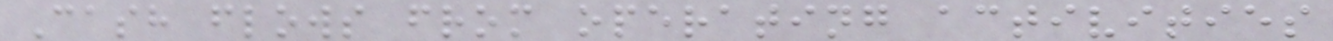Cash flows from operating activities
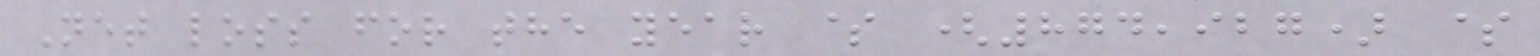Net loss for the year $ (874,927) $
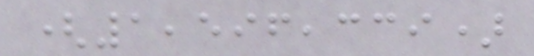(1,596,339)
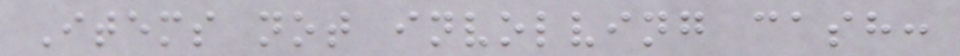Items not involving cash:
